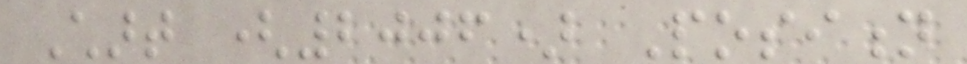Chart (2006) Position
